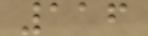116
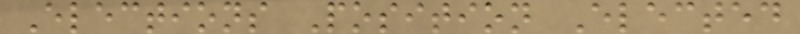Elections Position Elected
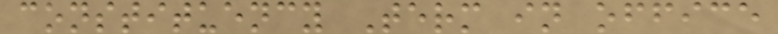constituency Term in office
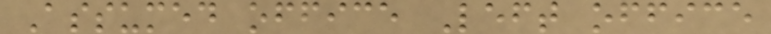Assumed office Left office
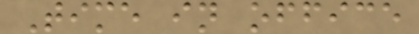Time in office
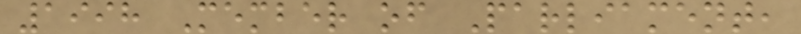1998 Member of Parliament,
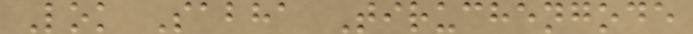Lok Sabha Tiruchengode
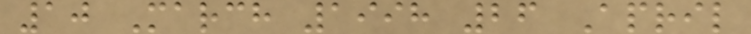10 March 1998 26 April
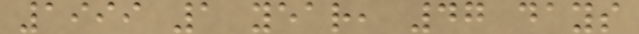1999 1 year, 47 days
